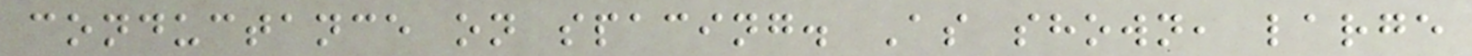conductance on spacing. As shown, large
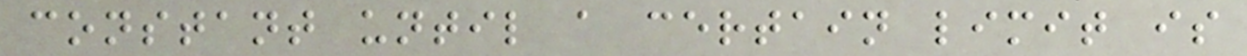constant until a certain limit is
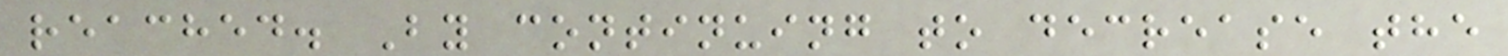reached. By continuing to decrease the
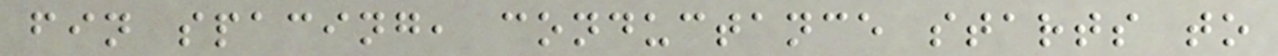fin spacing, conductance starts to
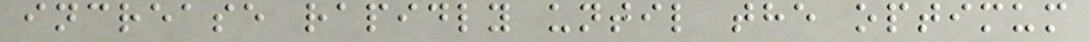increase rapidly until the optimum
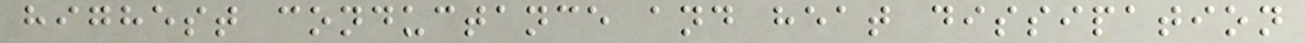highest conductance and heat dissipation
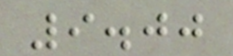9.00
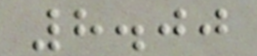8.00
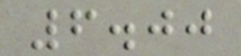6.00
